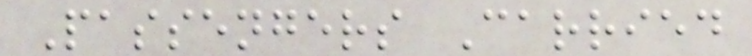Passengers Carried
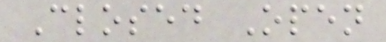Closed Open
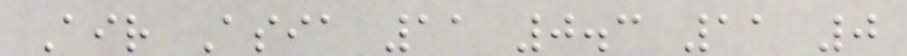Air Asia 11 0.3 11 0
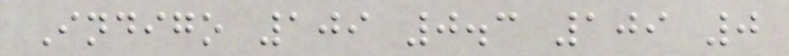Indigo 109 0.3 109 0
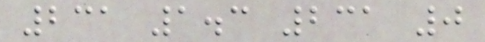231 1.3 231 0
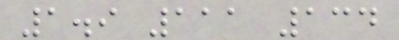1.9 111 134
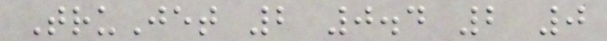TruJet 2 0.4 2 0
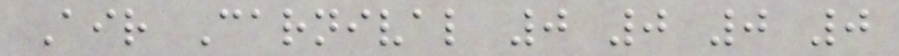Air Carnival 0 0 0 0
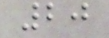20
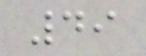49
